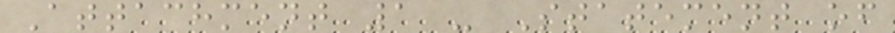Attachment 1 - Statement of
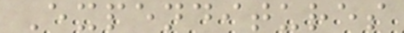Expenditures
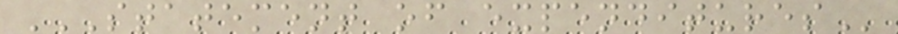STATEMENT OF EXPENDITURES
